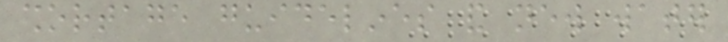shortage guidelines and new water
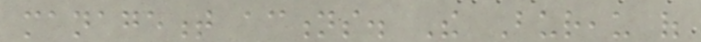management actions. The Bureau of
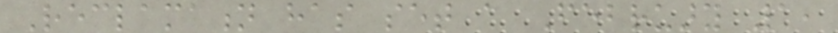Reclamation has set a February 1,
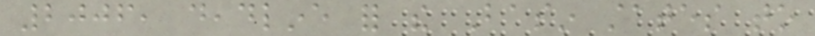2006, deadline for the Basin states to
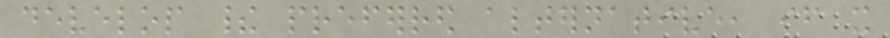develop their preferred alternative, if it
